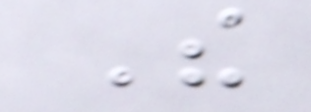The
